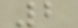2
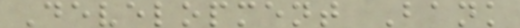Development Bank
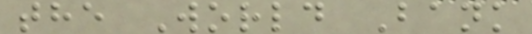the World Bank
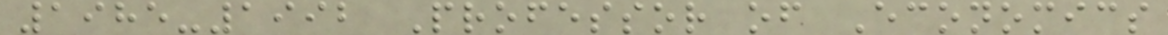1985-1992 Professor of Economics
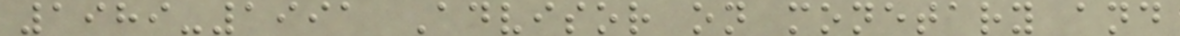1989-1991 Advisor on monetary and
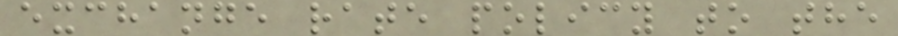exchange rate policy to the
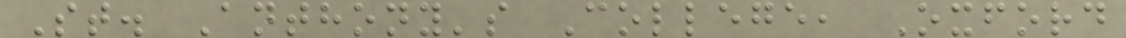St. Anthony's College, Oxford
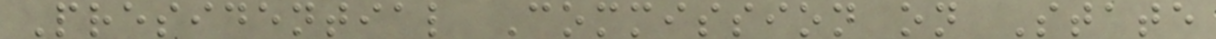Presidential Commission on State
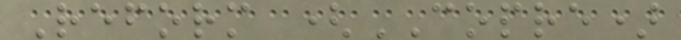Reform (COPRE)
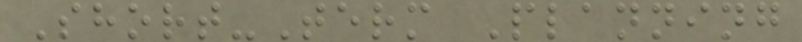Short-Term Planning
